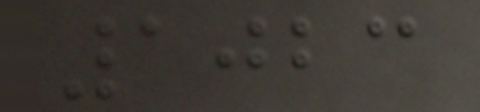1023
